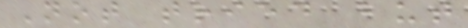Not tried but
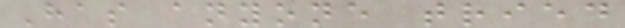Has anyone tried
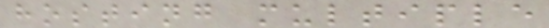hosting multiple
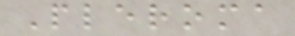Pleroma
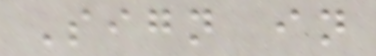Sign in
